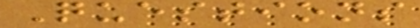Questions
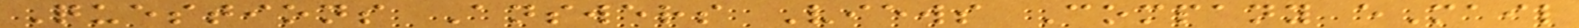Questions Answers Views Company eMail
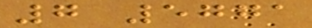7 5771
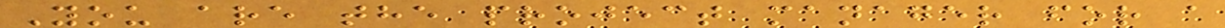You are the project manager for a
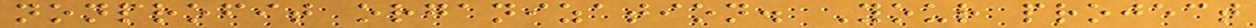nonprofit organization. Your project
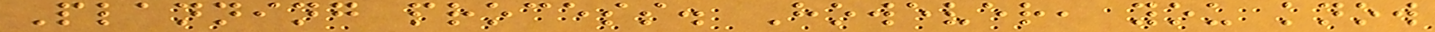Planning process. However, you know
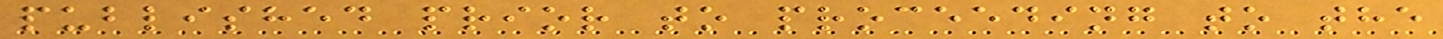published prior to proceeding to the
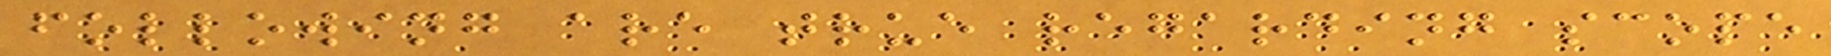following are true regarding scope
